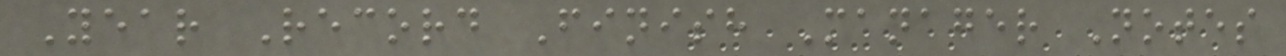Year Record Finish Manager Notes
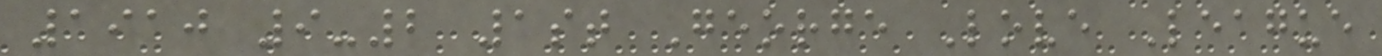1910 9-2 1st George Love League
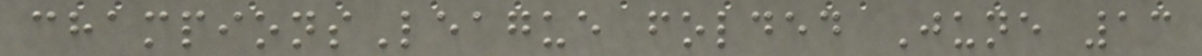championsLeague folded June 13
